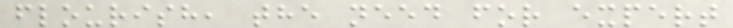flourish, the need for expert
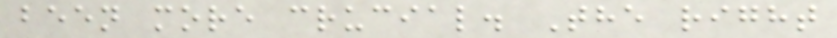been more crucial. The right
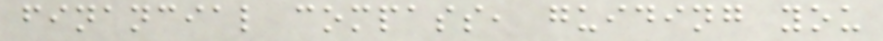financial compass, guiding you
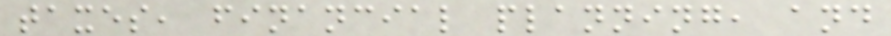taxes, financial planning, and
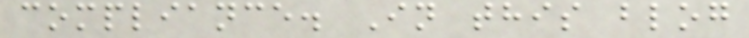compliance. In this blog
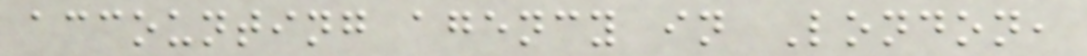accounting agency in London,
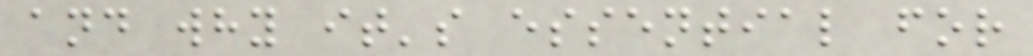and why it's essential for
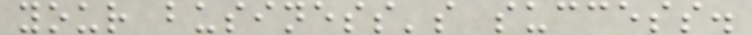your business's success.
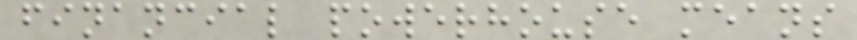financial powerhouse means
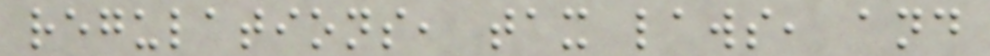regulations, tax laws, and
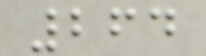264
